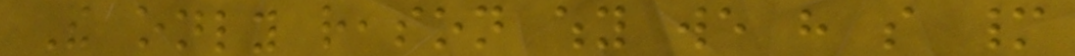The only reason why we have so many
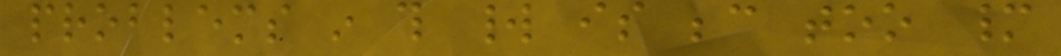problems in this world is because too many
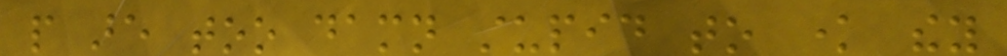people are too damn stupid to know they
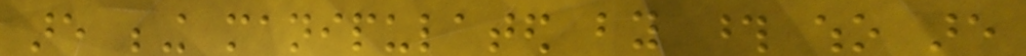are being manipulated by those who are
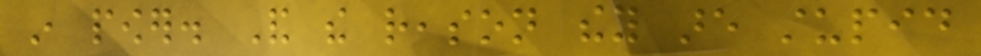in power. And the reason they are stupid
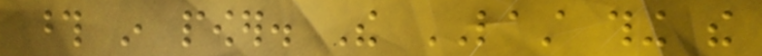those in power. The LAST thing the
